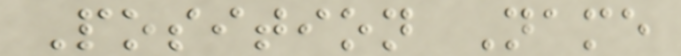Position Name
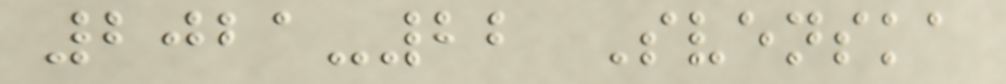2021-22 Svenska
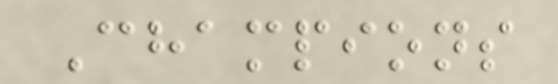Champions
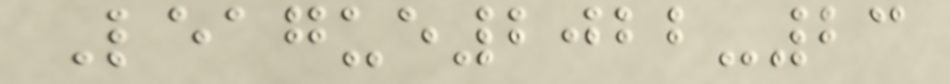League2022-23
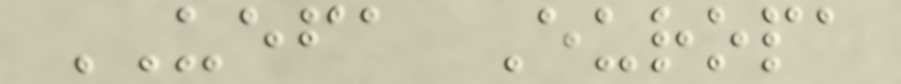UEFA Europa
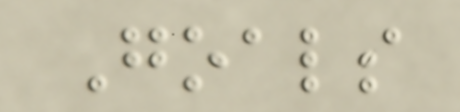Goals
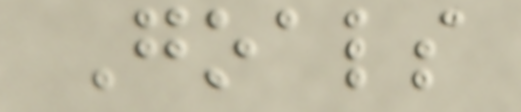Goals
